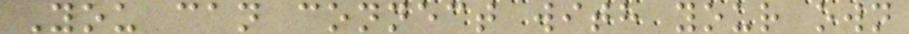You can connect with your own
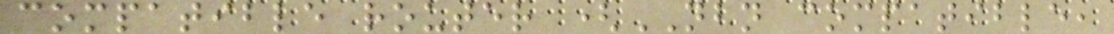compatible router (NBN compatible,
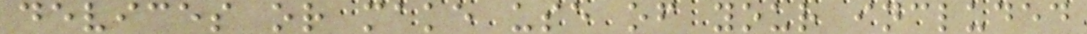devices or make use of your included
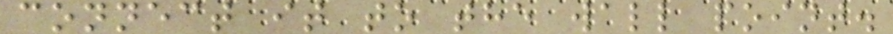connect it to the wall point.
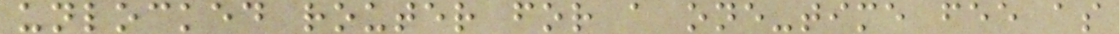unlocked router for a one-time fee as
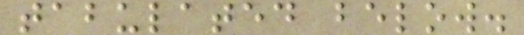tabulated below.
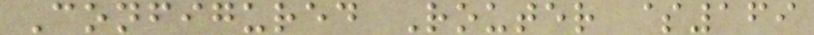Configured Router $169
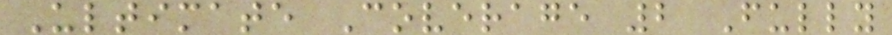Ultimate Coverage 2 Fully
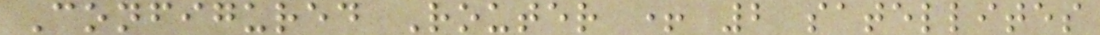Configured Router + 2 satellites
